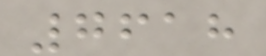7618
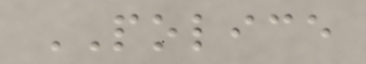POLICE
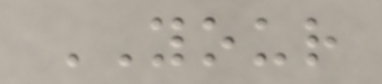YOUR
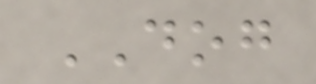DOG
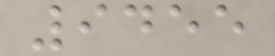9455
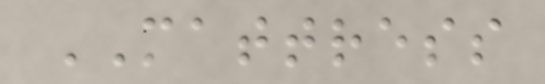MATTRESS
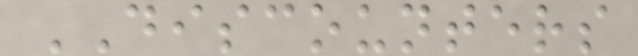DISCOUNTERS
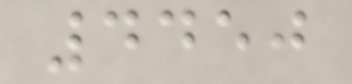4450
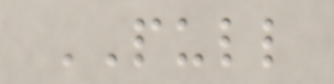PULL
